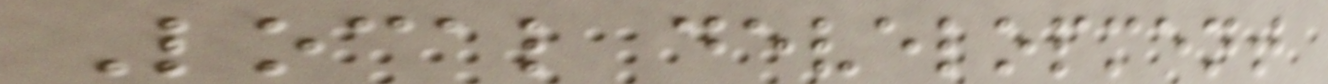Local development
